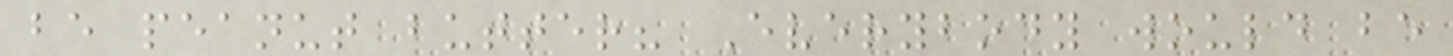be peanut butter? Everybody would be
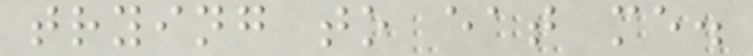trying to eat me.
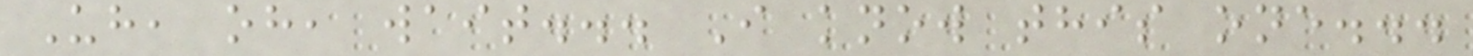Uh, oh, wait... I know this one...
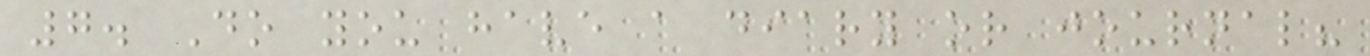7. Do you have a diary or journal?
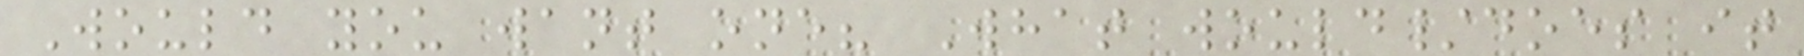Would you want one? What would/does it
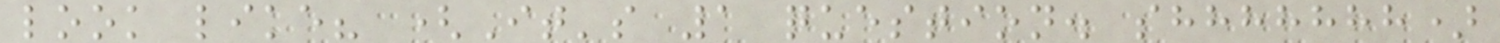look like? (It's 1 question. shhhhhhh)
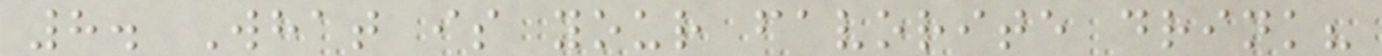8. What is your favorite drink?
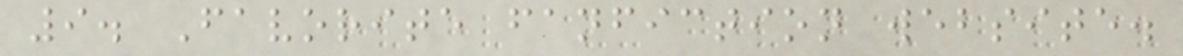9. Favorite fanfiction website.
